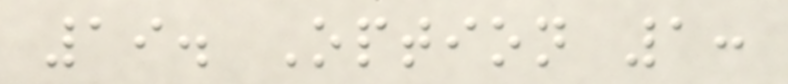19. Option 1:
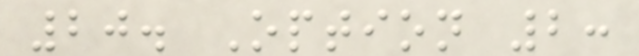20. Option 2:
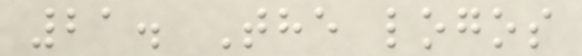21. The logos
